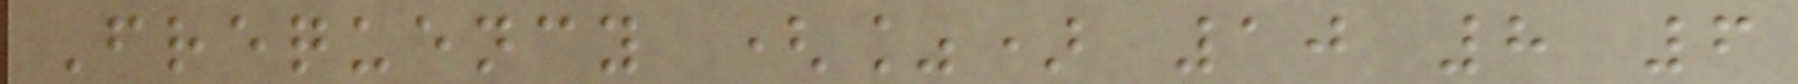Frequency (%) 10 8 6
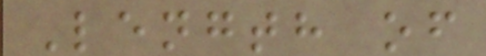Length of
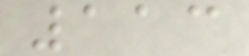113
